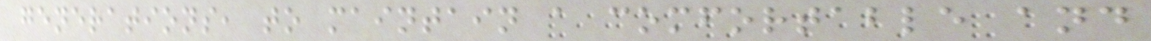generations, to maintain a comfortable and
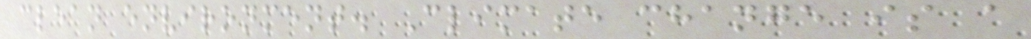clean environment. Climate change is a
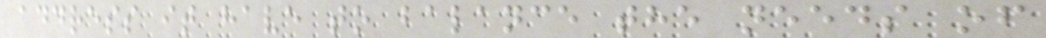address it have to balance the needs of
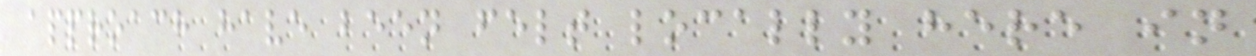approach have been felt locally here in
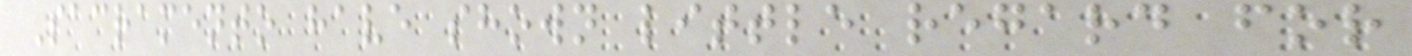Sacramento have shown little regard for
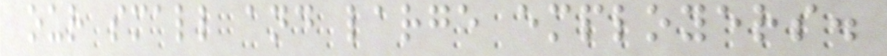our small and large employers.
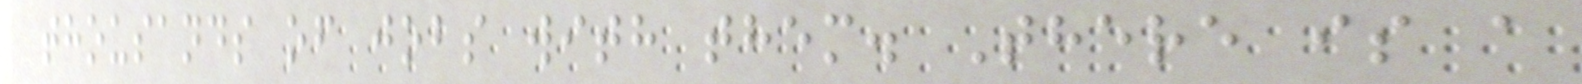thousands of jobs with them. There is a
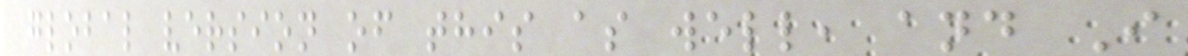global version of this as well, and I
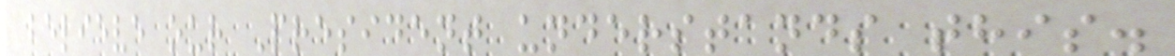believe our President understands this.
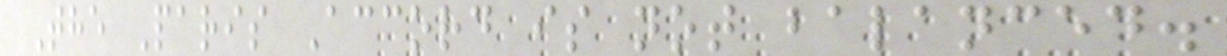The Paris Accord is not balanced.
